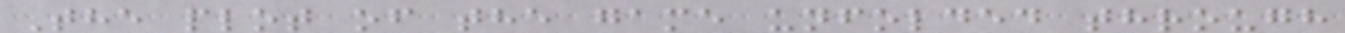The plot of the game unfolded through
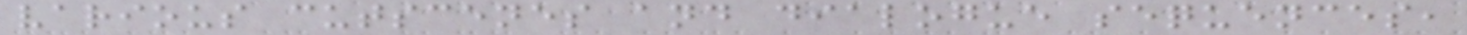various cutscenes and dialogue sequences,
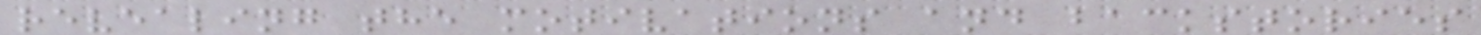revealing the motivations and backstories
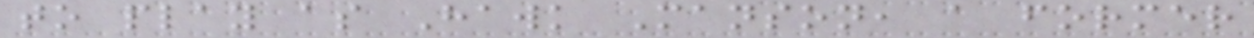to play as Hawk Manson, a former
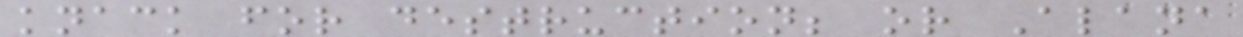knack for destruction; or Alana
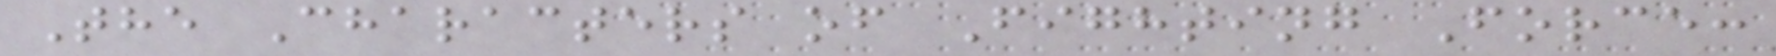The Characters of Fighting Force:
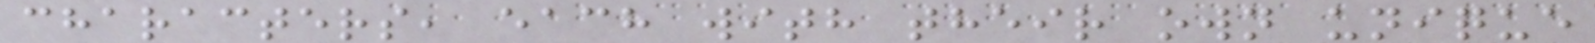characters, each with their own unique
